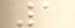1
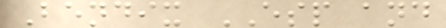Bendix ESP and
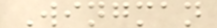Wingman
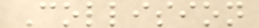Collision
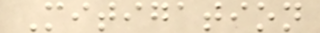Mitigation
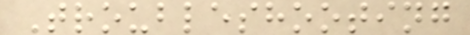Troubleshooting
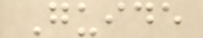Guide
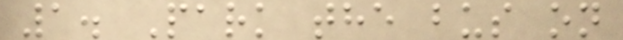1. Park the bus on
